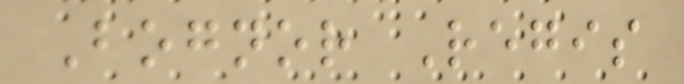Bognor Regis
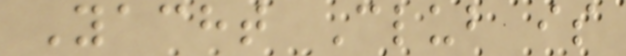Yacht Club is
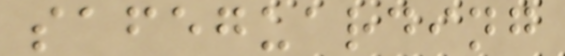safeguarding
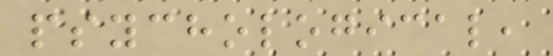psychological,
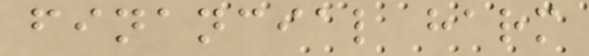financial harm
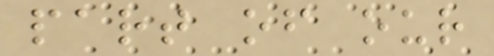part of our
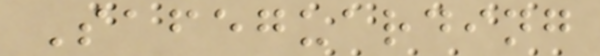Safeguarding
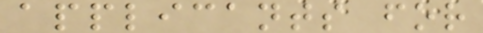applicants for
